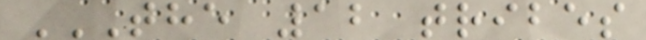THE 12 TRIBES
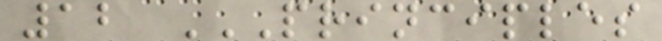12 PRINCIPLES
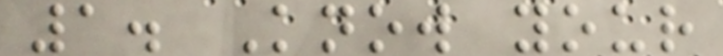1. Know your
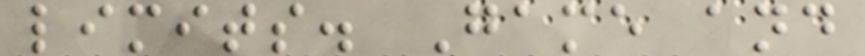limits. Game and
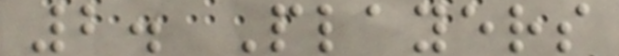2. Players
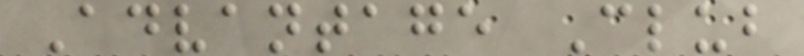Advantage Club
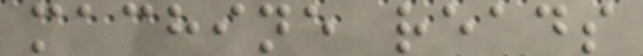machine reads
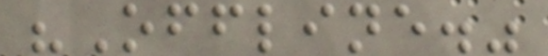"Offline."
